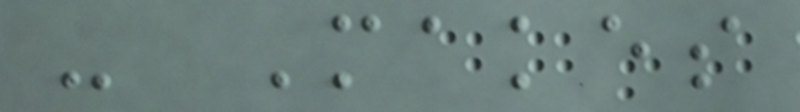- Makes
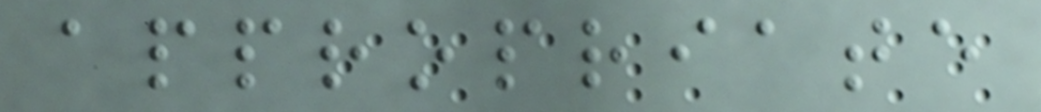appropriate
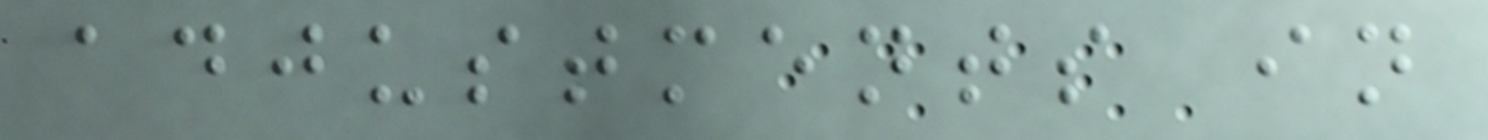adjustments in
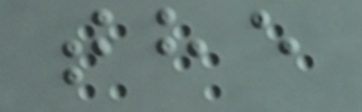the
